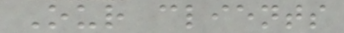Our clients
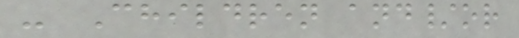- Children and/or
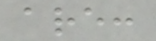are:
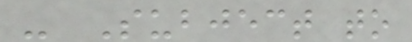- Subject to
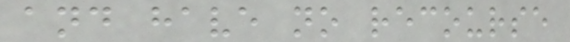and have no recourse
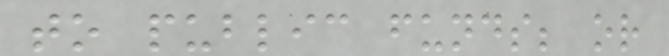to public funds; or
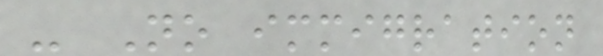- No immigration
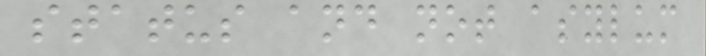status and not asylum
